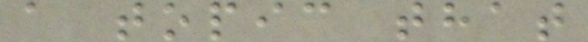a topic that
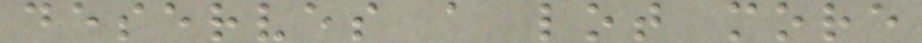deserves a lot more
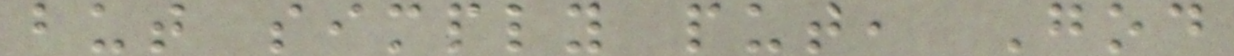but simply put, God
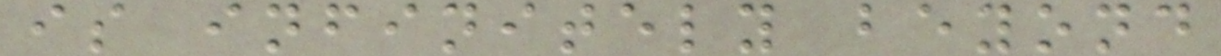is infinitely beyond
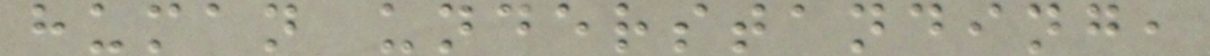human understanding,
